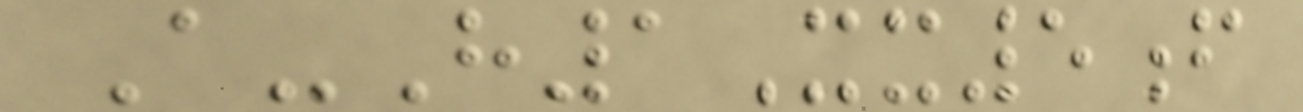A-H1Xx5f
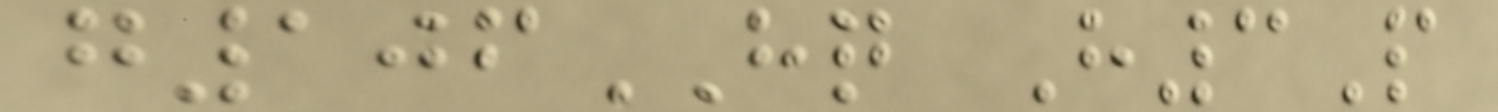g106HQ H3P
